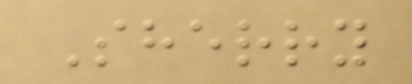Sherry
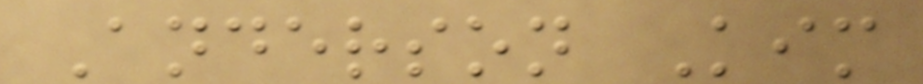Anderson Kim
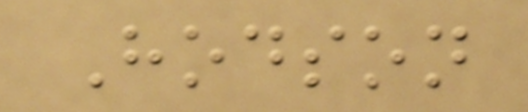Hodson
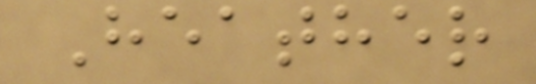Heather
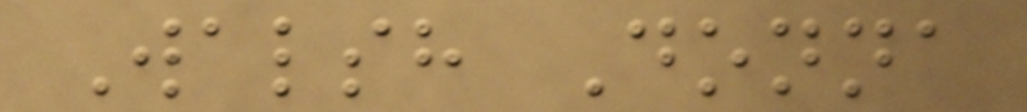Walsh Donna
